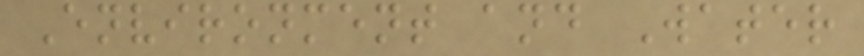Environment and Water
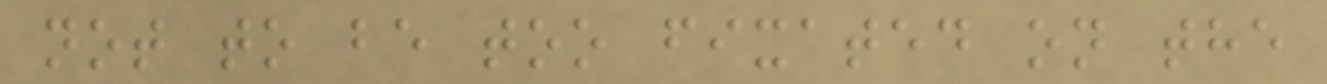not to be too fixated on the
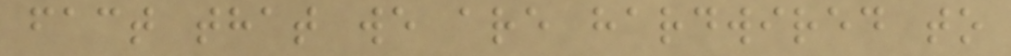fact that we are hardwired to
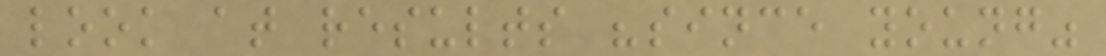look at results "since young"
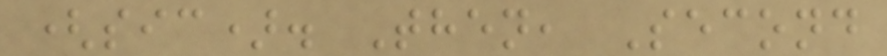(sic). Then, Second
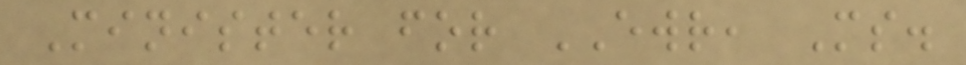Minister for EWR, Ms.
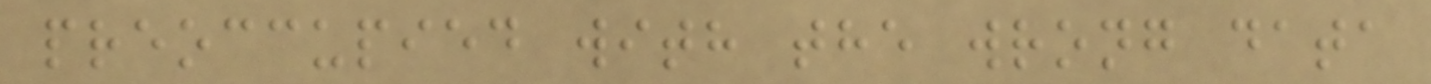preoccupied with the wrong data
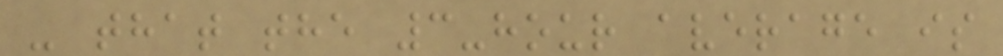- that the 3-hour average is
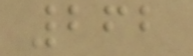262
